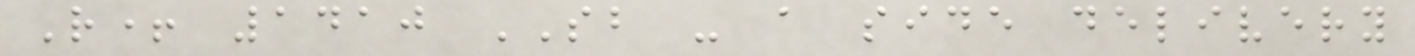R+ 1410 SB - a side delivery
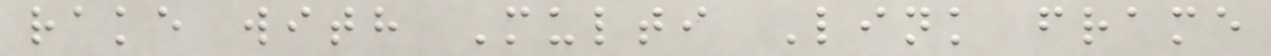rake with Multi Link frame
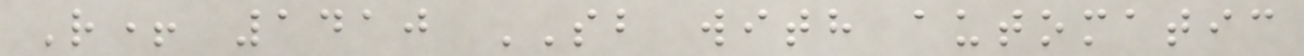R+ 1410 SB with automatic
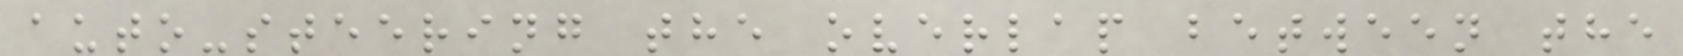auto-steering the overlap between the
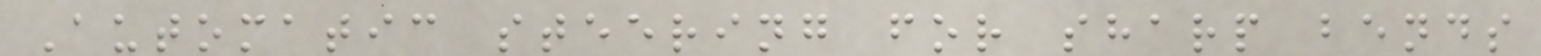Automatic steering for sharp bends
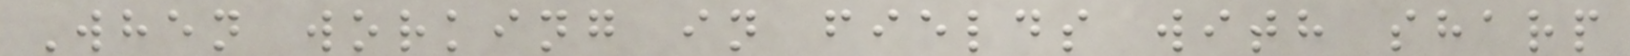When working in fields with sharp
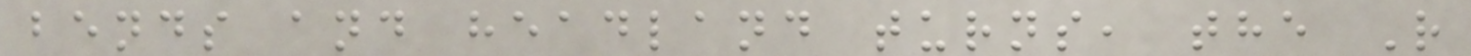bends and headland turns, the R
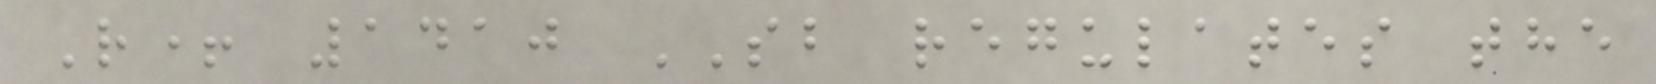R+ 1410 SB regulates the
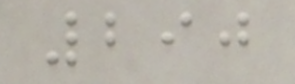290
